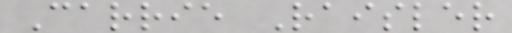Carrie Raisler
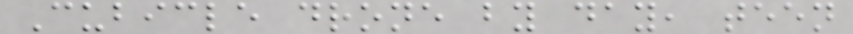Cubicle drone by day, teen
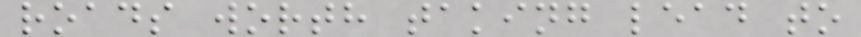roads worth taking lead to
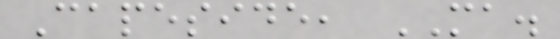Capeside, MA.
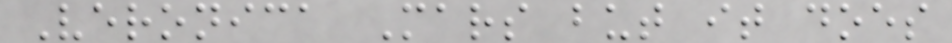Veronica Mars but it does
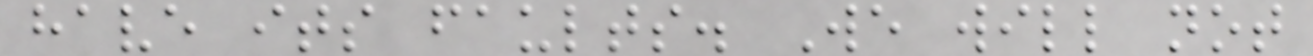have its faults. We will not
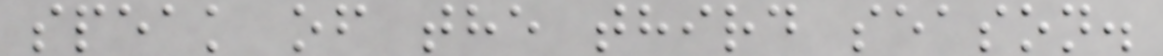speak of the third season.
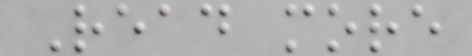Read more
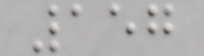157
